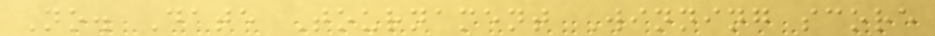No. Date Tournament Winning score
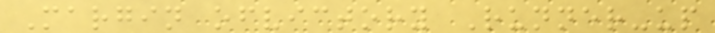Margin ofvictory Runner-up
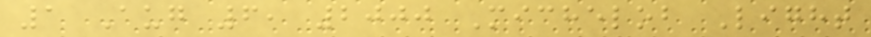1 Aug 6, 2000 Michelob Light
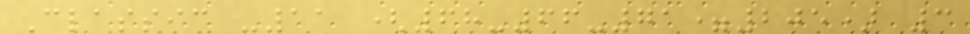Classic -11 (68-66-71=205) 3
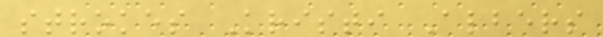strokes Kristi Albers
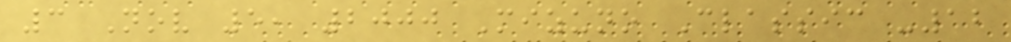3 Nov 5, 2000 Mizuno Classic -12
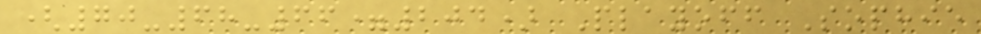(70-68-66=204) Playoff Sophie
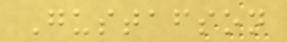Gustafson
